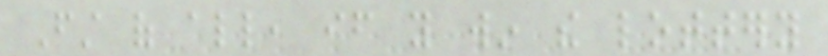First of all, if you win the lottery
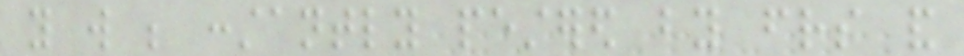you will be constantly pestered by friends and
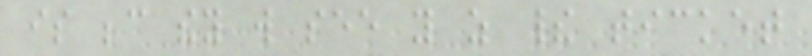is because they will see you as their ticket
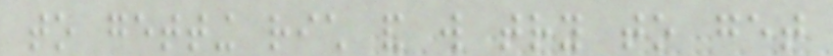to getting rich and will try to get
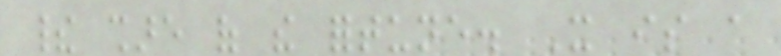their share of the fortune. It is a
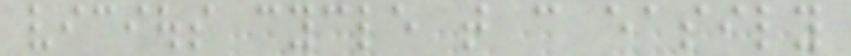vicious cycle that can easily
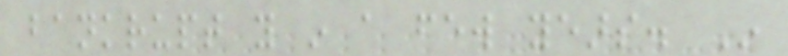bankrupt you in a few years. In
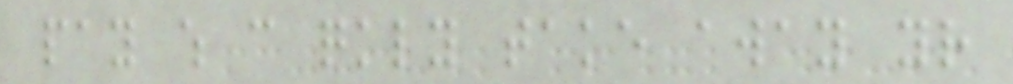pay which can quickly take away your
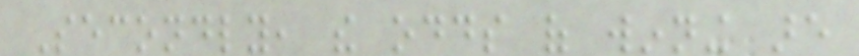Secondly, the odds of winning are
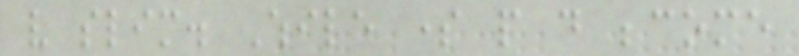very slim. While some people do become
